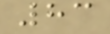83
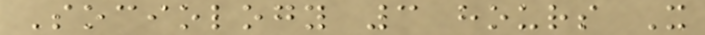Sociology 3 hours X
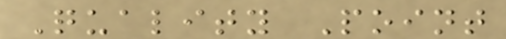Quality Point
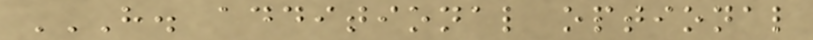H. ADDITIONAL OPTIONAL
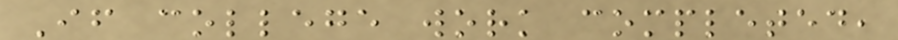If college work completed,
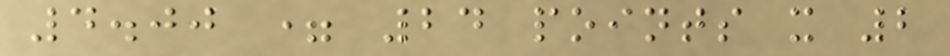4.00 = 24 points x 2
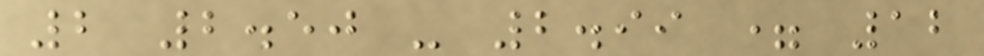2 2.50 - 2.99 = 12
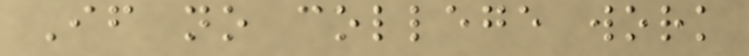If no college work
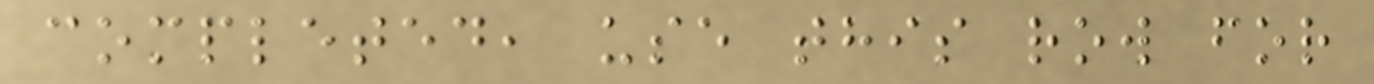completed, use this row for
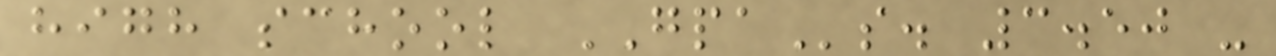high school GPAs. 3.50 -
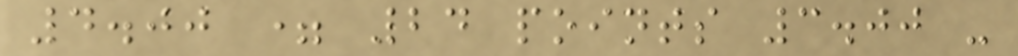4.00 = 24 points 3.00 -
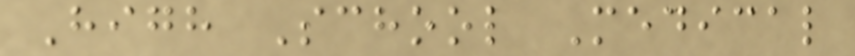High School Medical
